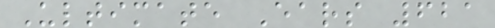Ultimate Ears 621
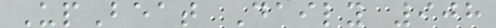UpBeat Daily 908
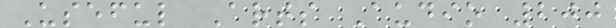Useful Arts Audio 200
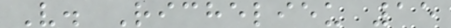V. Richelieu 15
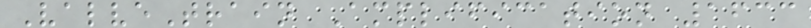ValveTrain Amplification 1633
